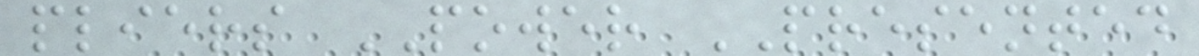pliers POWER PRESENTED
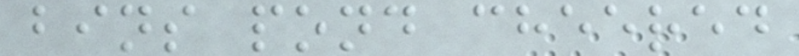bins pond cheered
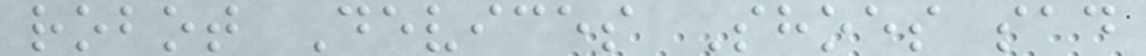robot Devices Shoes sad
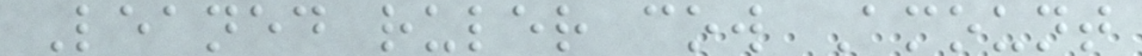Leaned ruler cow Amount
